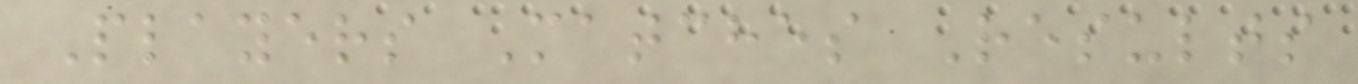Players Matches Results
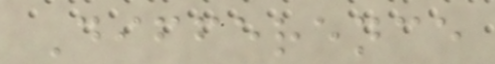Difference
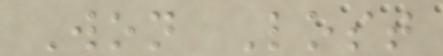Won Lost
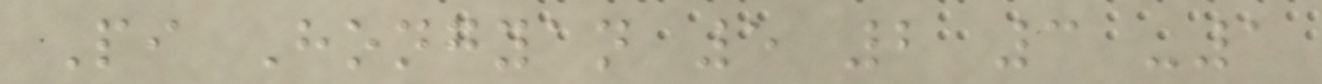Pi Hongyan 5 2 3 -1
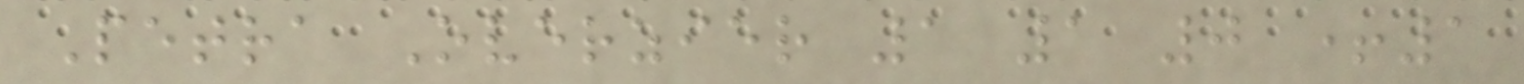Petra Overzier 1 1 0 +1
